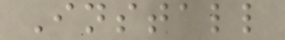Install
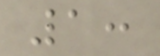1:
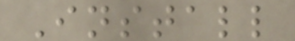Install
